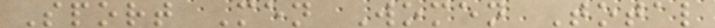Sport Men Women Total
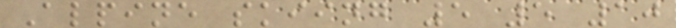Alpine skiing 5 5 10
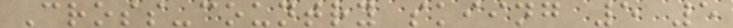Cross-country skiing 5 5
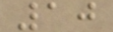10
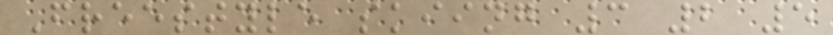Freestyle skiing 3 2 5
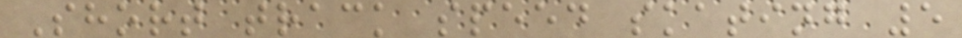Short track speed skating 5
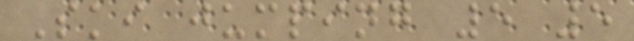Ski jumping 5 5
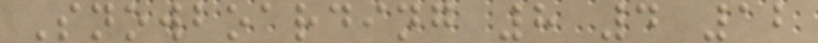Snowboarding 8 4 12
